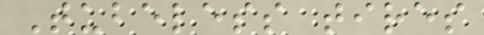Tubeless tires
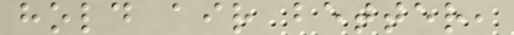hold air better,
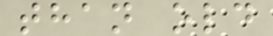than old
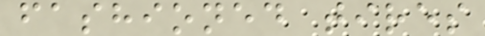fashioned tires
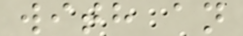with an
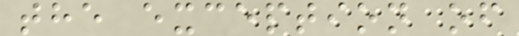the exception of
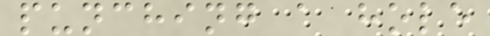punching a hole
